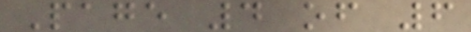Page 4 of 6
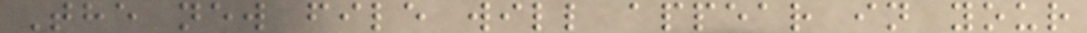The new file will appear in your
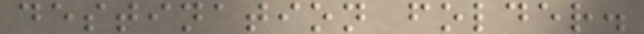destination folder.
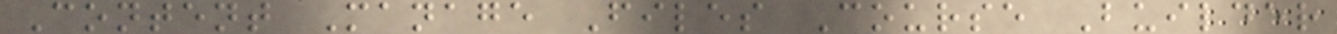Content Manage Files Course Builder
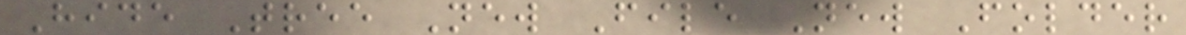Hide Tree New File New Folder
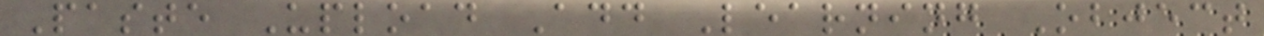Paste Upload Add Learning Object
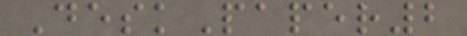DeskPaper2
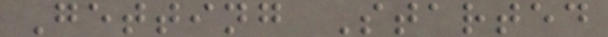Getting Started
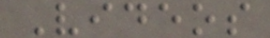Videos
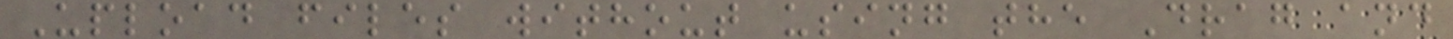Upload files without using the Drag and
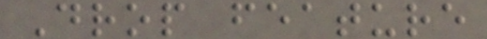Drop feature
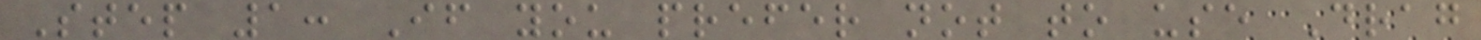Step 1: If you prefer not to use Drag
